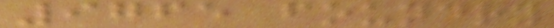9765 foundry
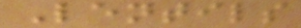Lentils
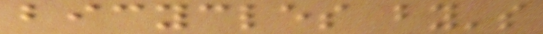bicycles by's
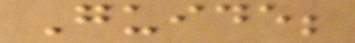Guide;
